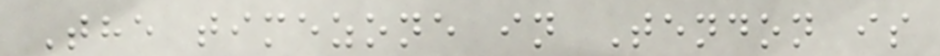The timezone in Tendon is
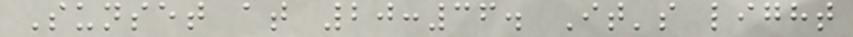Sunset at 20:36. It's light
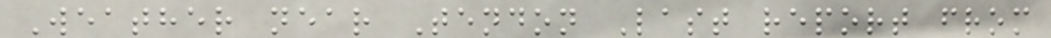Weather near Tendon Last report from
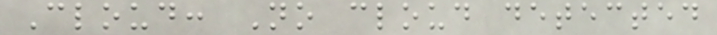Cloud: No cloud detected
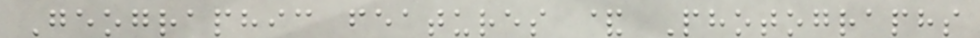Geographic features & Photographs
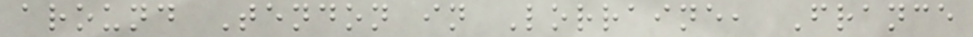around Tendon in Lorraine, France
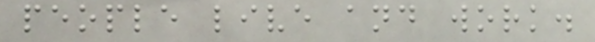people live and work.
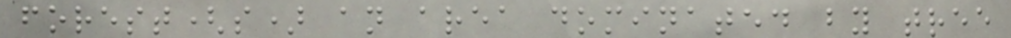forest(s) an area dominated by tree
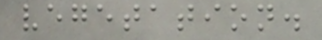vegetation.
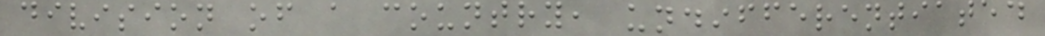division of a country, undifferentiated
